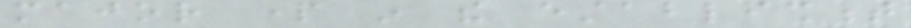major part in the establishment
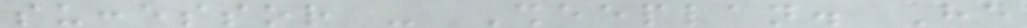successor - Sheeplan. He
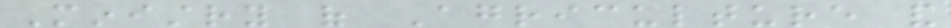Ministry of Agriculture and
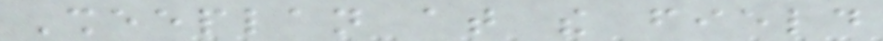Sheeplan at the field
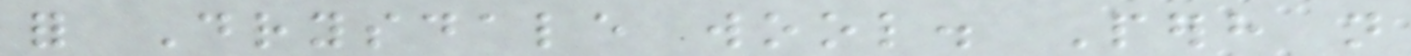for Drysdale wool. Perhaps not
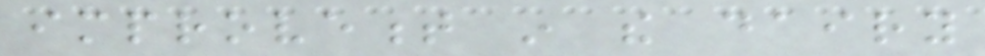improvement in the dairy
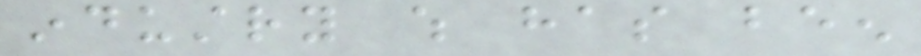industry which has been
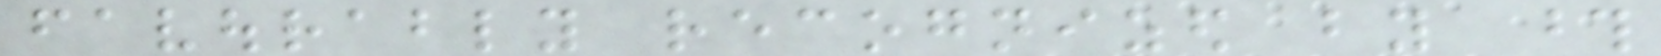favourably recognized by those
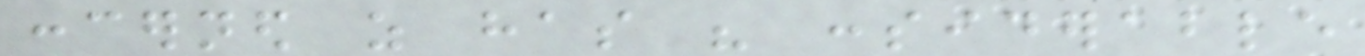concerned as has his considerable
